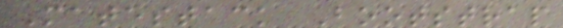Matestack Bootstrap
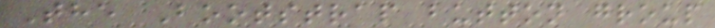The Bootstrap button group
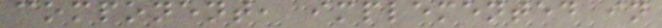component, implemented in
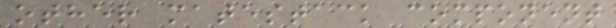other matestack component
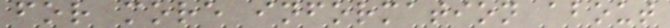for more information about
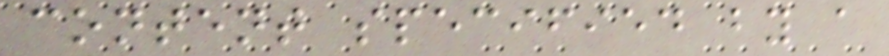content specified by a
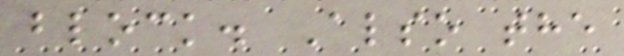block. Also the
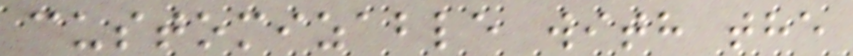customizable with the
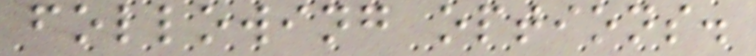following options.
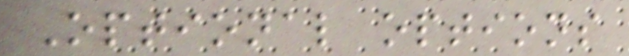Optional options
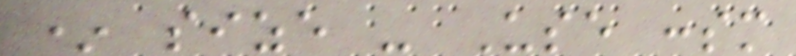* size - Use :sm
